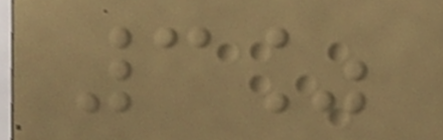3%
